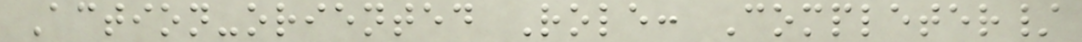Action-oriented Role: Completer/
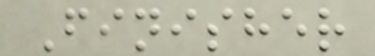Finisher
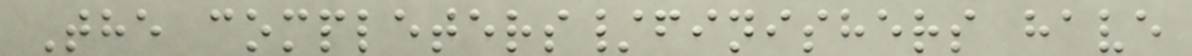The completers/finishers have
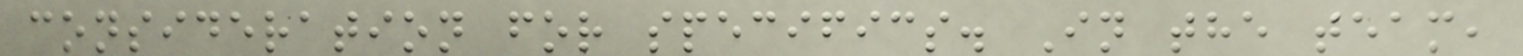consideration for specifics. In the team,
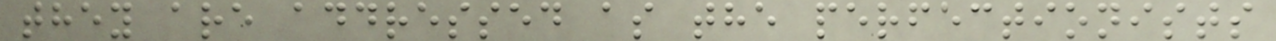they are addressed as the perfectionists
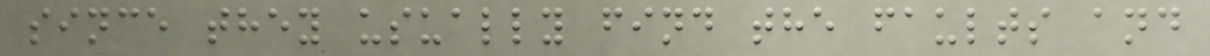since they usually find the faults and
